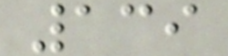139
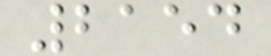2154
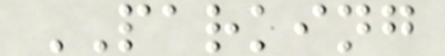PARKING
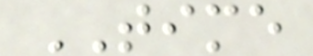TIME
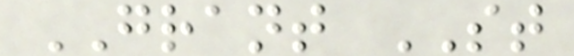GRANT ST
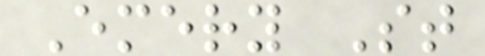Emery St
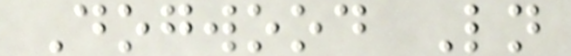Dogwood Ln
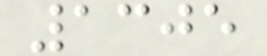1305
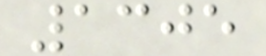1305
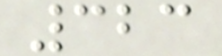323
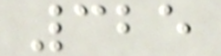325
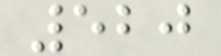520
